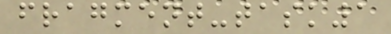fragment-task1
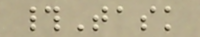#Task
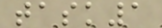task1
